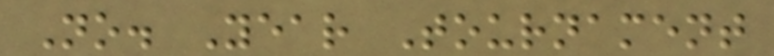No. Year Tournament
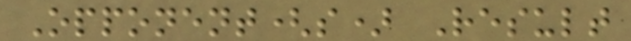Opponent(s) Result
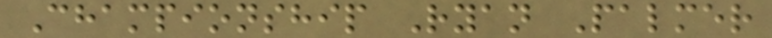Championship Ryan Palmer
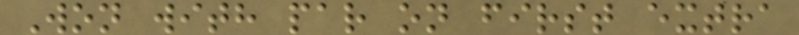Won with par on first extra
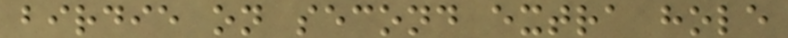birdie on second extra hole
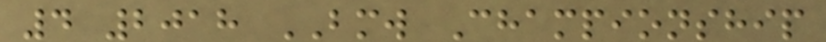4 2018 BMW Championship
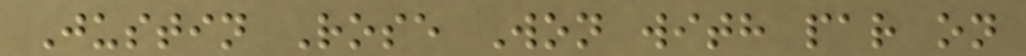Justin Rose Won with par on
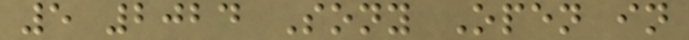5 2024 Sony Open in
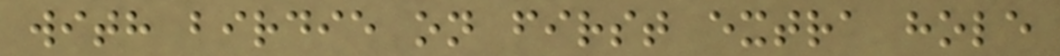with birdie on first extra hole
